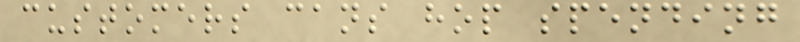customers cans hop spending
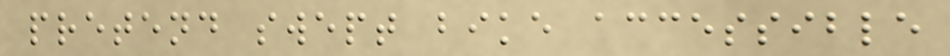pretend swept bike accessible
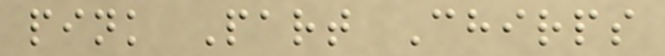pink Part Chirps
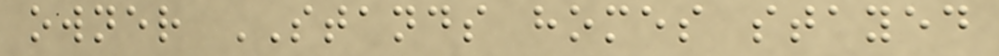owner STANDS homes stayed
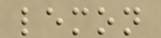lemon
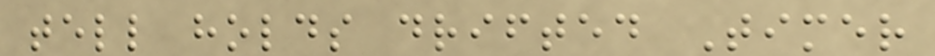tell holds drifted Timer
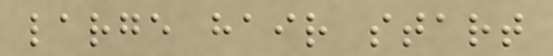large hair start
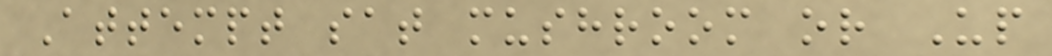Attempt sat mushroom or Up
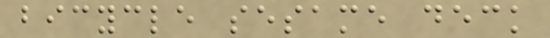bicycle sesame deck
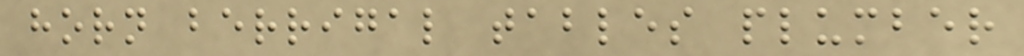horn berrigal tables plumber
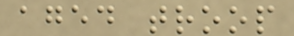aged troop
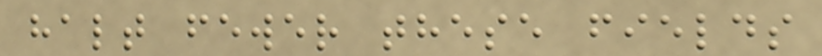halt fewer these fields
